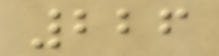226
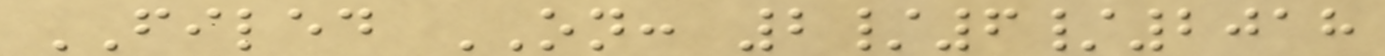FILED ON: 2/6/2018
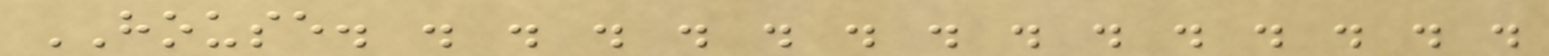HOUSE. . . . . . . . . . . . . . .
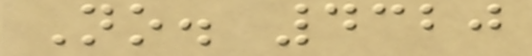No. 4320
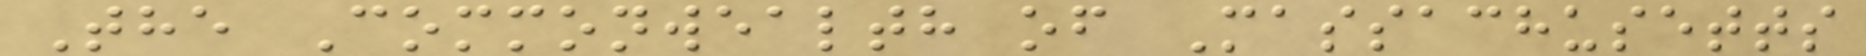The Commonwealth of Massachusetts
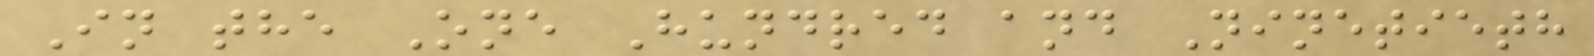In the One Hundred and Ninetieth
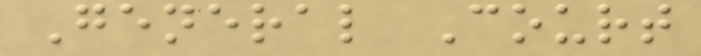General Court
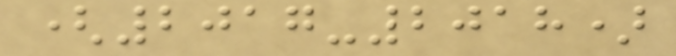(2017-2018)
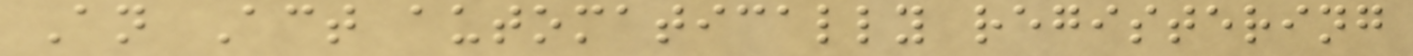An Act automatically registering
